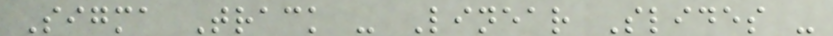Sigma Track - Linear Slides -
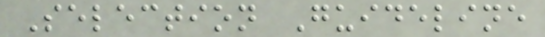Selection Guideline
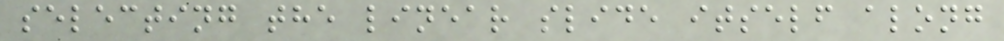selecting the linear slide itself along
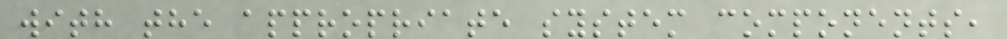with the appropriate system components,
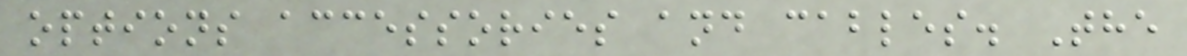options accessories and cables. The
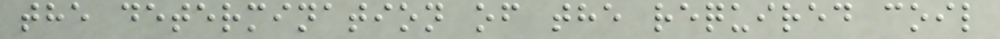the determination of the required coil
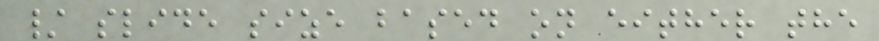/ slide size based on either the
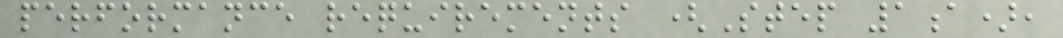performance requirements (Step 1a),
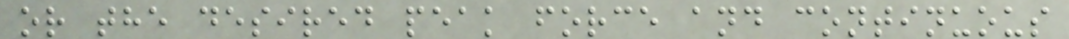or the desired peak force and continuous
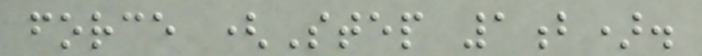force (Step 1b).
